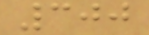300
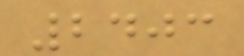2403
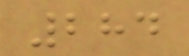284
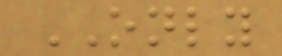ONLY
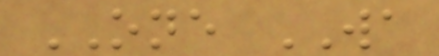ONE WA
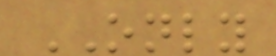ONLY
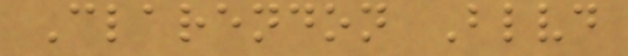Clarendon Blvd
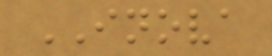INOVA
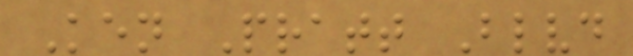Ken Pratt Blvd
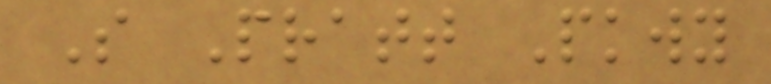S Pratt Pkwy
